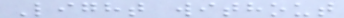Light without
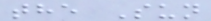the Sun
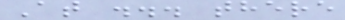At ... there
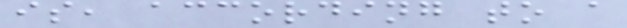is, according to a
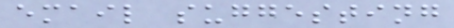email suggesting
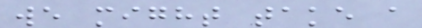we might take a
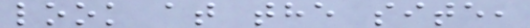look at the site,
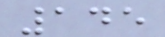145
